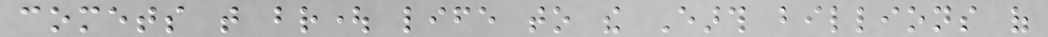comets that brought life to the Earth billions of
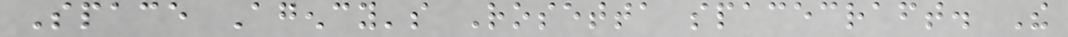Space Agency's Rosetta spacecraft. The
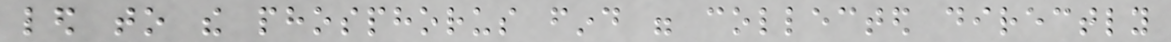led to the phosphorus find were collected directly
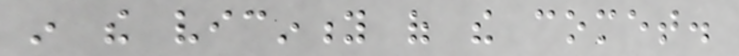in the vicinity of the comet.
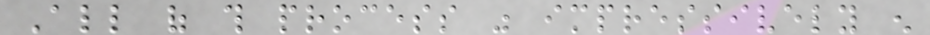All of this process was impressively enough
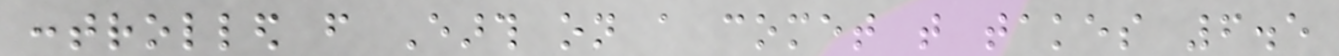controlled from Earth on a comet that takes 6.5
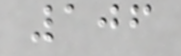106
